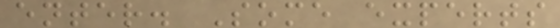enter. Some experts
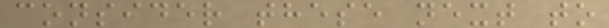consider these next to
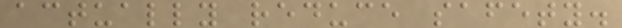actually reduce safety.
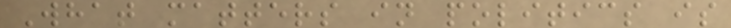What matters in politics is
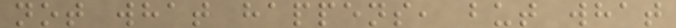not what happens, but what
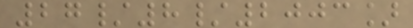27/8/2003]
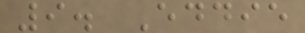9. Eddie
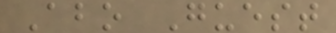Abo Guest
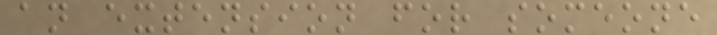an extension for someone
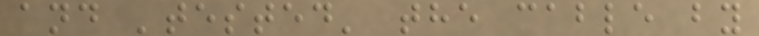and 'tested' the cable by
